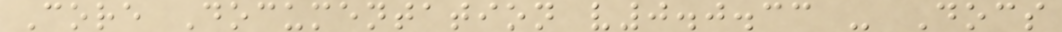Core Documentation v0.0.33 - Docs
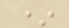*
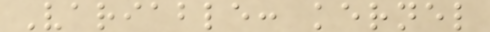Variable: kernel
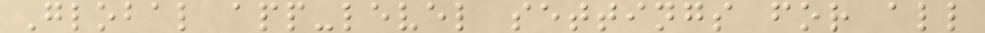Global app-level settings for all
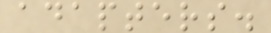adapters.
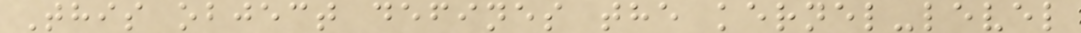This object defines the kernel-level
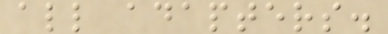all adapters.
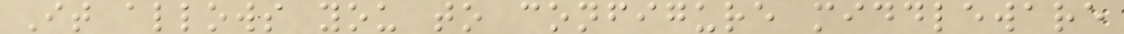It allows you to configure middleware
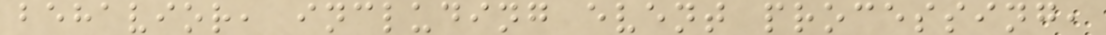behavior, including event processing,
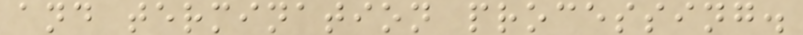and termination processing.
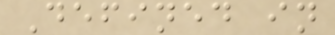Defined in
